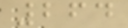264
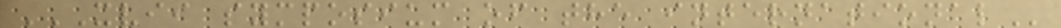XVII SYMPOSIUM OF THE INTERNATIONAL
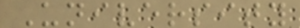University
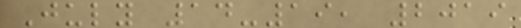July 14-19, 2019
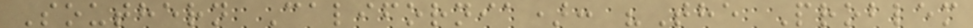Southern California): "The Problem
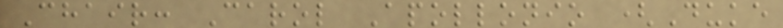Chair: Carol Apollonio (Duke
